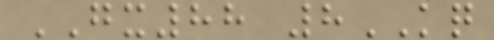GX88 8KQ
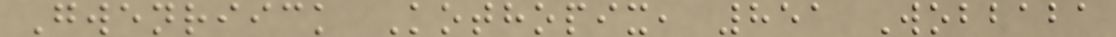Gwenriick Kothopix, 851 Wobbaba
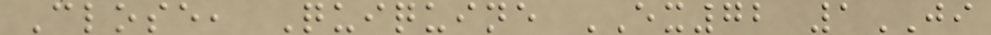Close, Quiquine EX72 1JI
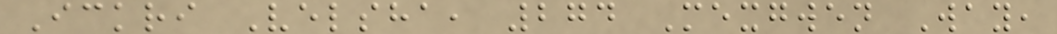Ickri Velsha, 274 Mexgwen Way,
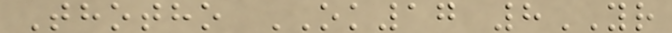Thotho OK17 8YR
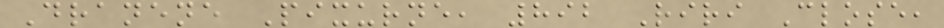Dranene Pixurne, 892 Riri Close,
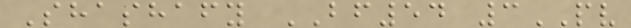Shashafy BF54 3PV
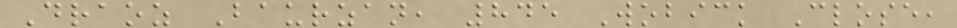Draoz Baurzan, 845 Wobick Close,
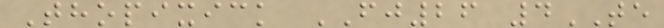Thopixick FJ26 4TE
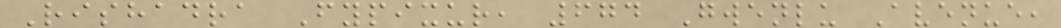Rishadra Fypixur, 674 Gwenlu Avenue,
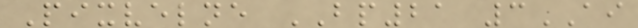Pixvelne BP21 3AI
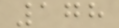178
